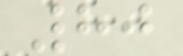80
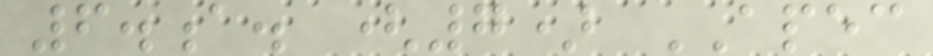6.a. (7) APEC
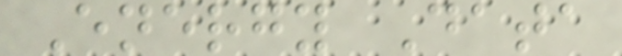Energy Data
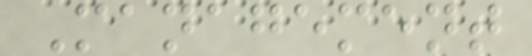Management
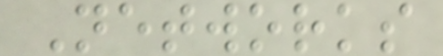Networks
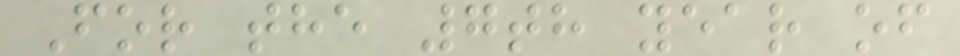For the 7th year of
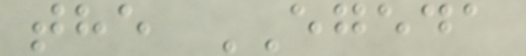the EGEDA
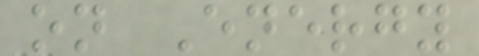on Energy
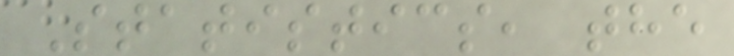Statistics, the
